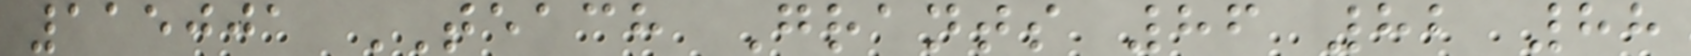115001 TEACH Grants 86 82 88
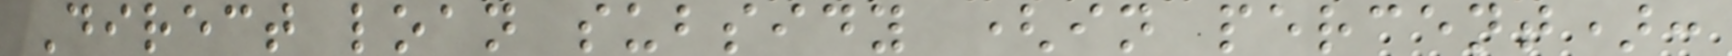Direct loan subsidy (in percent):
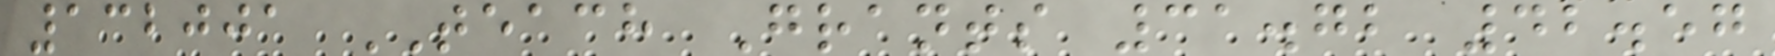132001 TEACH Grants 31.72 42.57
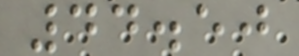44.50
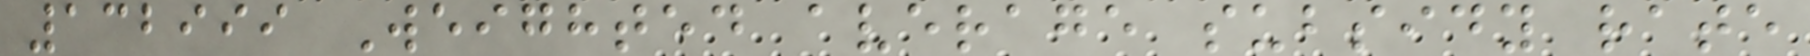132999 Weighted average subsidy rate
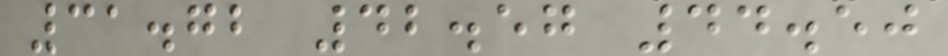31.72 42.57 44.50
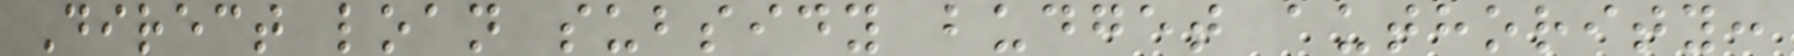Direct loan subsidy budget authority:
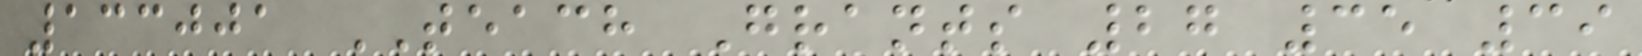133001 TEACH Grants 27 35 39
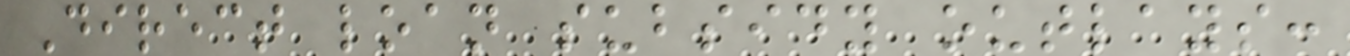Direct loan subsidy outlays:
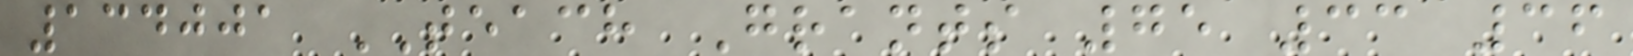134001 TEACH Grants 75 33 36
